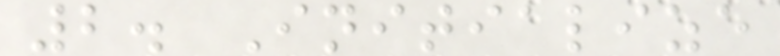2. Initialize
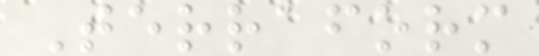Terraform
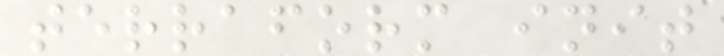terraform init
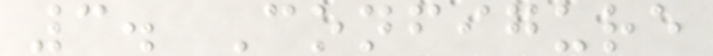3. Configure
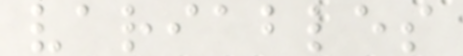variables
